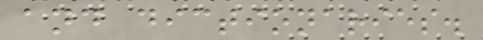and dictionaries.
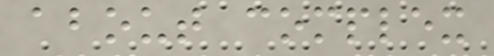about complex
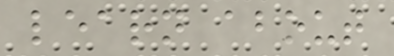learn about
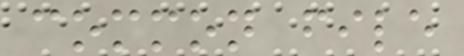common file
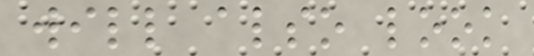will also look
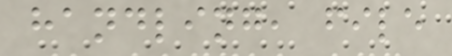handling, file
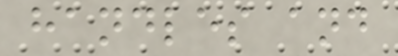handles and
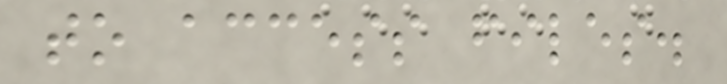to access files.
